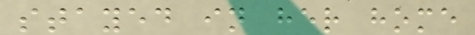stayed in her home
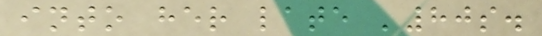into her late '80s.
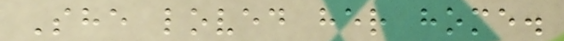She loved her home.
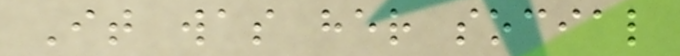It was her social
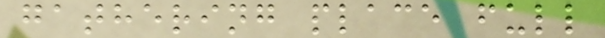gathering place full
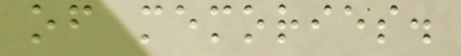of memories.
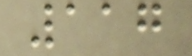117
